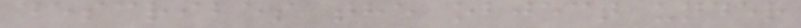describes the object under
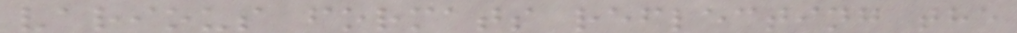various formats reflecting the
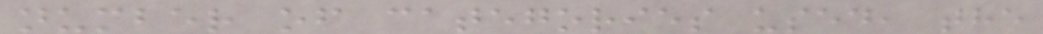number of categories used, the
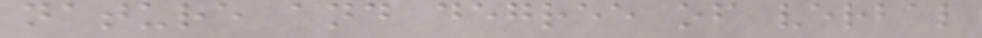nature and degree of verbal
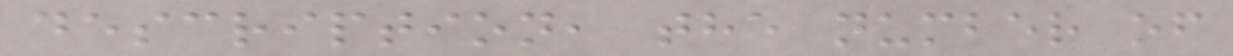description, the number of
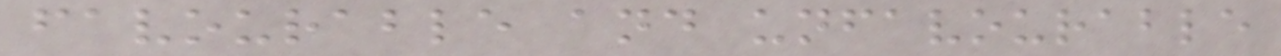favourable and unfavourable
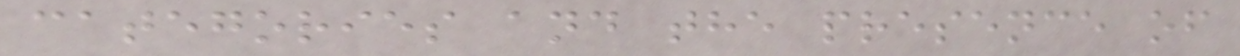categories and the presence of
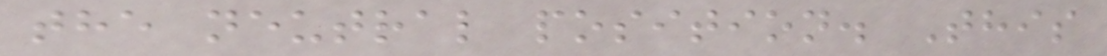the neutral position. This
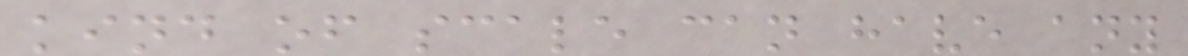kind of scale can have any
